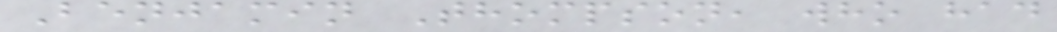Benjamin Thompson, who had
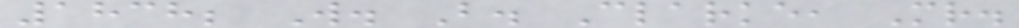1838; W. B. Clarke, Mr.
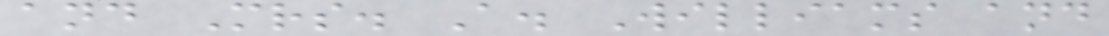and Mrs. A. Williams and
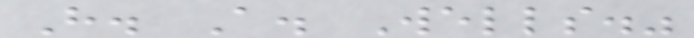H. A. Wells."
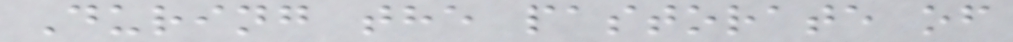During the pastorate of
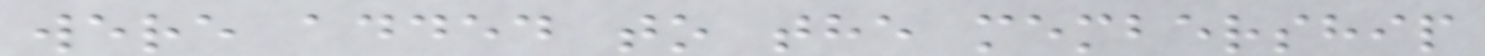were added to the membership
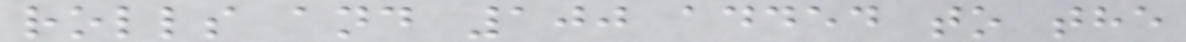rolls and 100 added to the
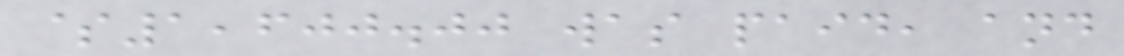$1,600.00 was paid, and
